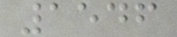1546
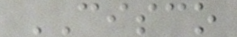CISCO
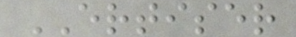ERTISER
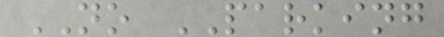NO PARKING
